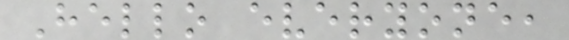Hello everyone,
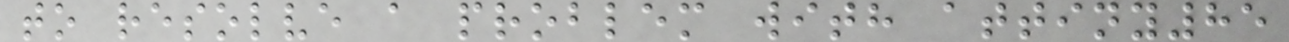to resolve a problem with attiny85
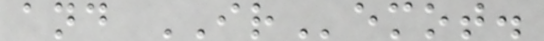and IRemot.
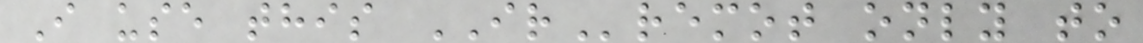I use this IRremot only to
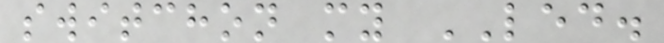switchon my LED.
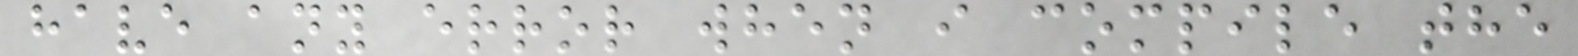have any error when i compile the
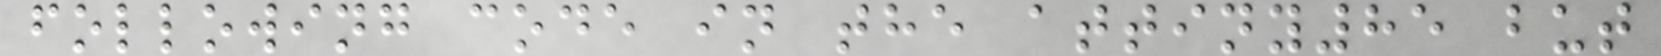following code in the attiny85 but
